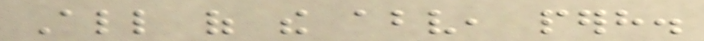All of the above, perhaps.
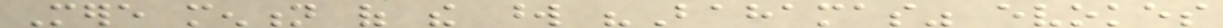Mere mention of the word "Bahamas" evokes
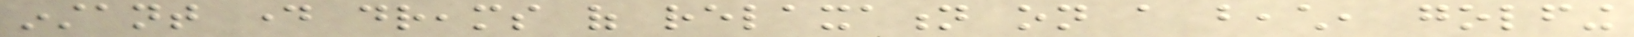instant day dreams of relaxation on a beach, golfing
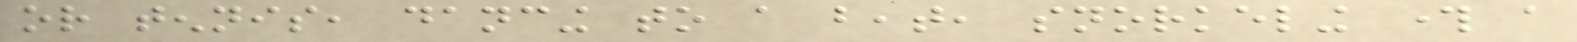or tennis, dancing to a beat, snorkeling through a
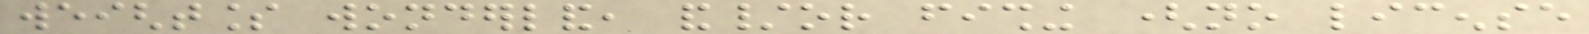weightless wonderland, and/or fishing (no license
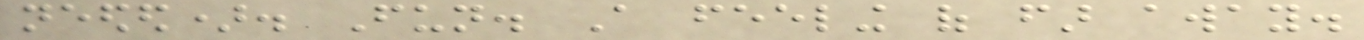needed). Fun. A feeling of far away.
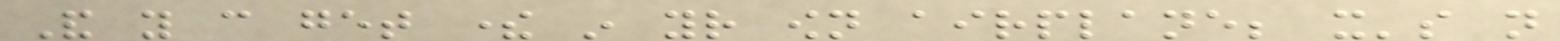And you can get there in your own airplane; it's not
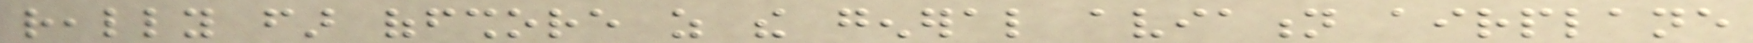really far offshore as the general aviation airplane
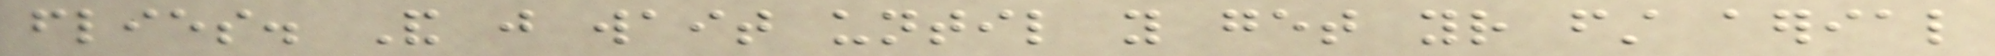flies. And just wait until you get your first aerial
